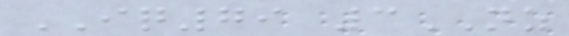IQ79 3NZ
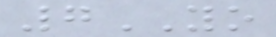7YO
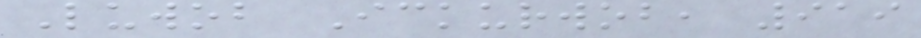Luwob Ickurwob, 919
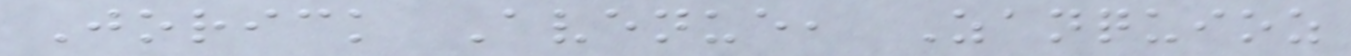Jorick Avenue, Zanquioz
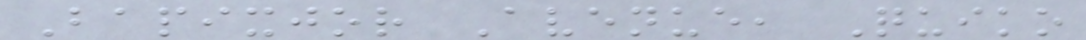Bapixjor Avenue, Quiko
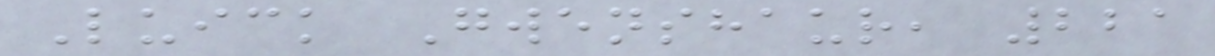Luick Gwenshaur, 221
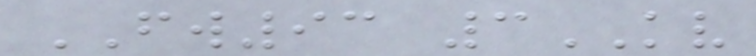FW93 3KV
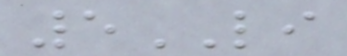5LI
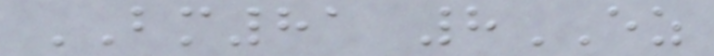BM81 8EZ
